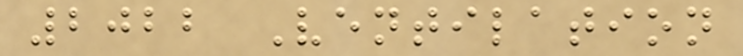2022 Ventilation
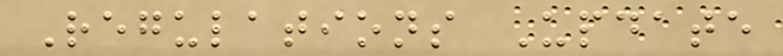Regulations Update
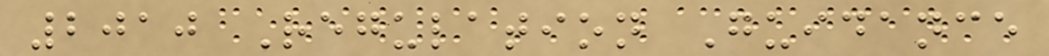2010 Regulation Guidance
